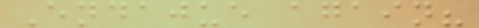Endajue again?
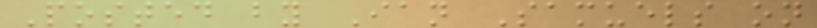Posted by Ian Samuels on
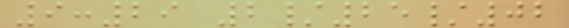9:29 2/25/02
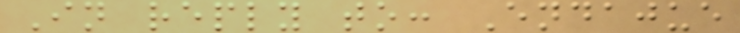In reply to: Endajue
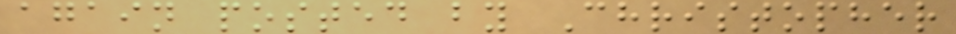again posted by Christopher
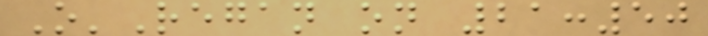O'Regan on 21:50
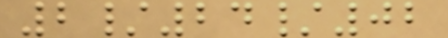2/24/02
